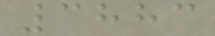3883
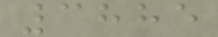3885
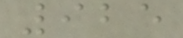925
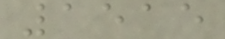1515
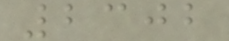2302
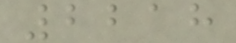2218
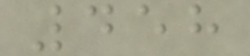458
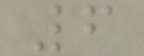6
